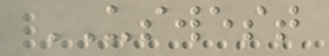USWEST
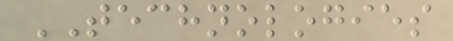TECHNOLOGIES
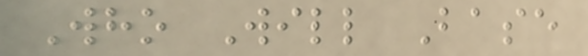Who Will Base
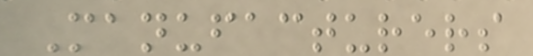Manufacturers
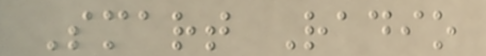Smart Radio
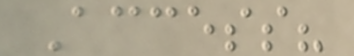Access?
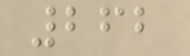262
